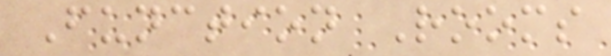Function Rooms
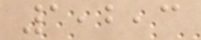1,2,3
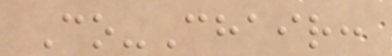Co-Chair:
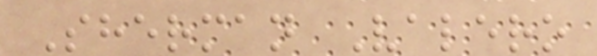Sherman Valero
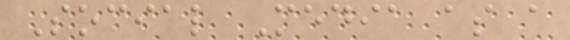Social Media as a
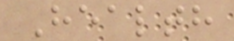Health
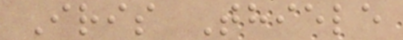Iris Thiele
